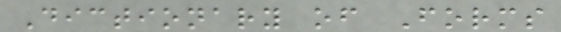Dictionary of Forms
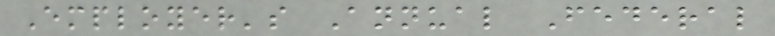Employer's Annual Federal
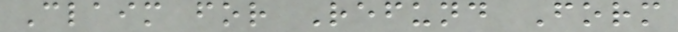Claim for Refund Form
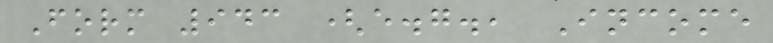Form 943 (e.g., Income
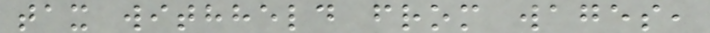tax withheld from wages,
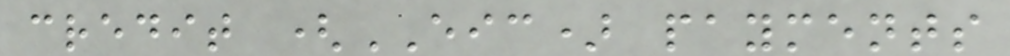credit (EIC) payments
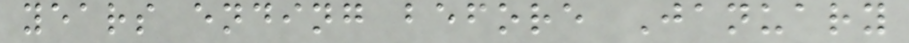years ending before January
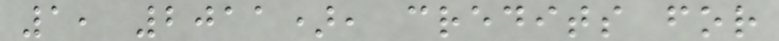1, 2011), credits for
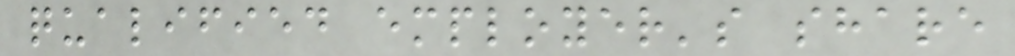qualified employer's share
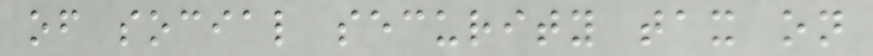of social security tax on
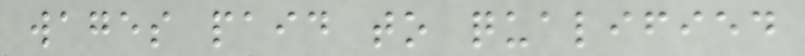wages paid to qualified
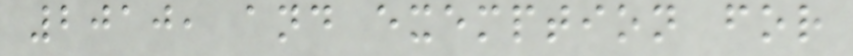2010, and exemption for
